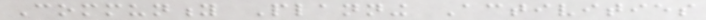Community Planning Activities
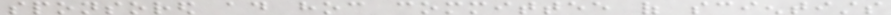sponsored ad hoc committee of scientists
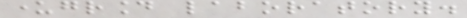underground laboratory.
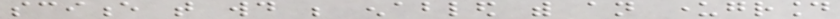science that would be enabled with an underground
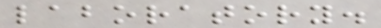laboratory.
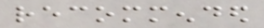recommended
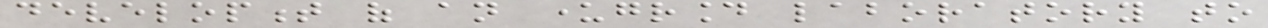development of an underground laboratory to
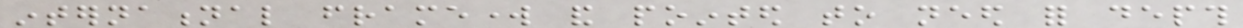international framework and pointed to need for depth
